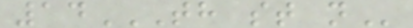14TH ST N
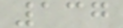137
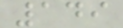149
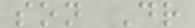son Dr
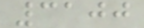3100
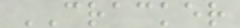CRACKER
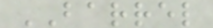BARREL
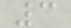3
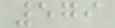579
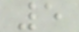5
